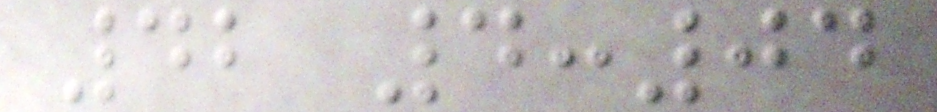42 4:04
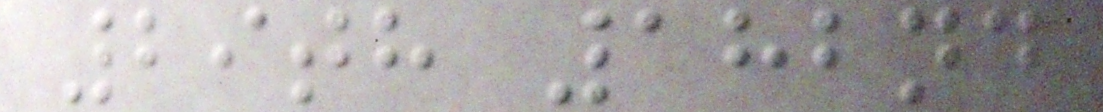29th 182nd
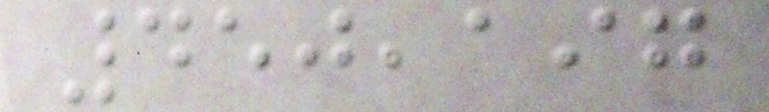450,197
